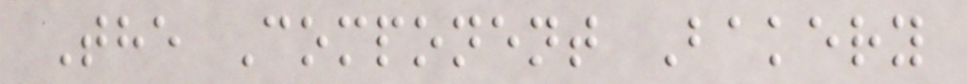The Component Bakery
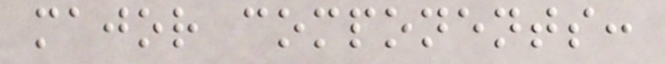major components:
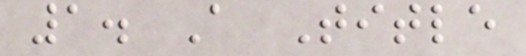1. A Title
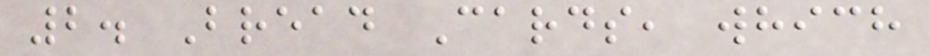2. Bread Cards, which
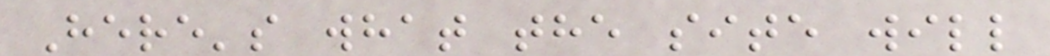Here's what the site will
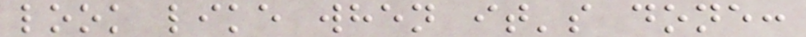look like when it's done:
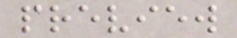preview
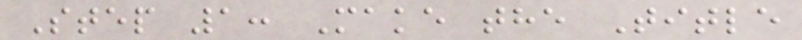Step 1: Make the Title
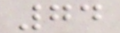74
